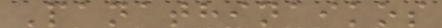Panathinaikos
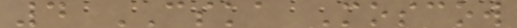4 CSKA Moscow
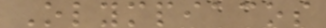Olympiacos
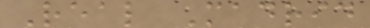Real Madrid
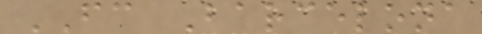FC Barcelona
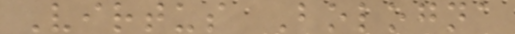Virtus Bologna
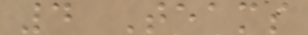4 Teams
